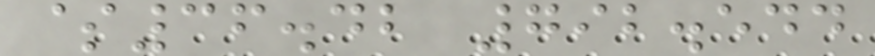$36.42 792.544
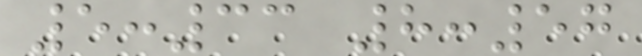5:33 8:57
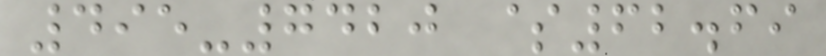495-7420 $62.69
